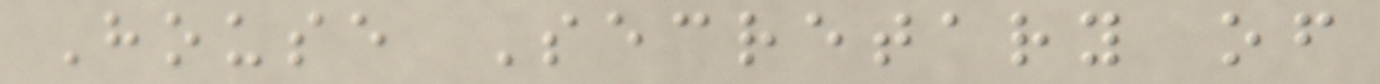House Secretary of
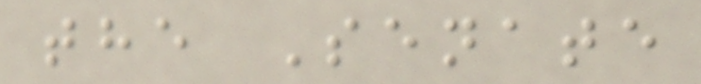the Senate
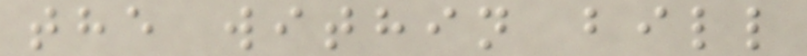the within bill
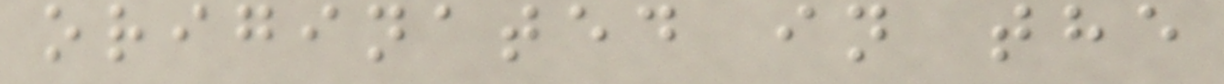originated in the
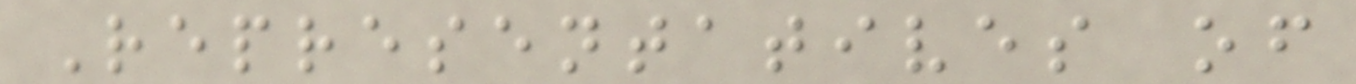Representatives of
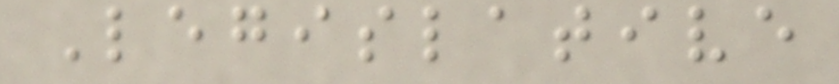Legislative
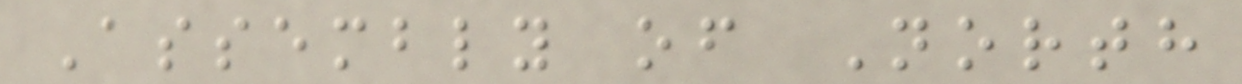Assembly of North
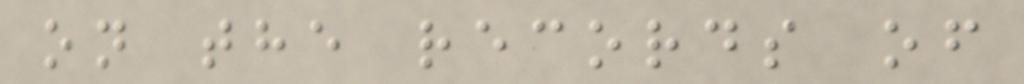on the records of
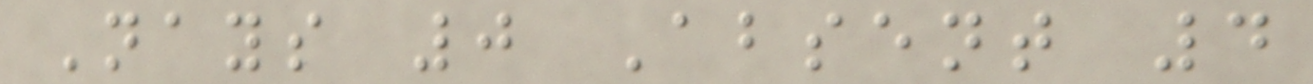Nays 0 Absent 4
